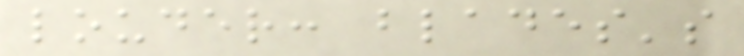louder: blades's
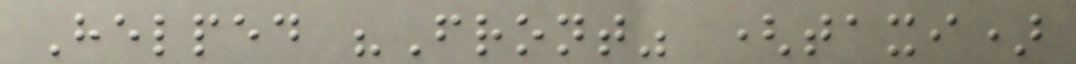Helped "Front" (taxi)
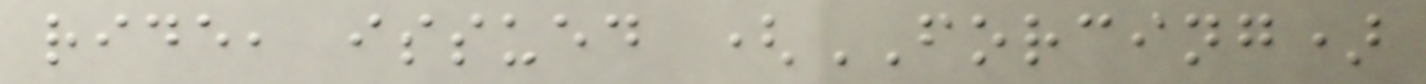ride, issued (FORCING)
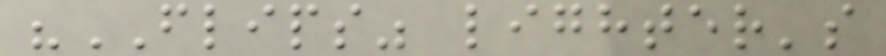"FLIPS" lighter's
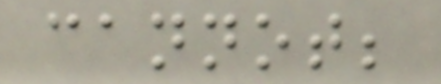cannot;
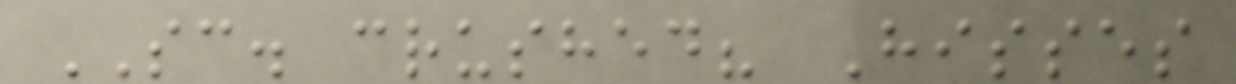SC. crushed? Hisses
